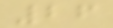26
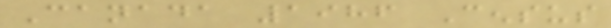Canada 1986 Census
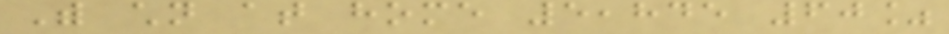With children at home 5,845 60%
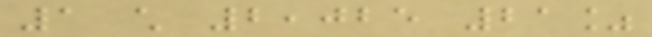1 child 2,025 21%
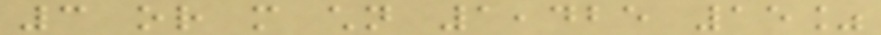3 or more children 1,425 15%
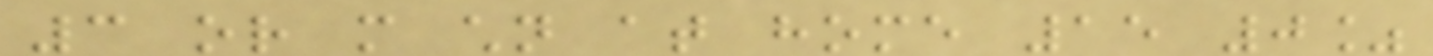3 or more children at home 15 0%
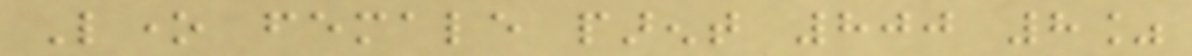Lone female parent 800 8%
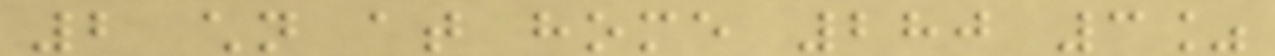2 children at home 280 3%
